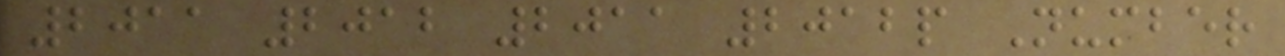2011 2012 2011 2012p Number
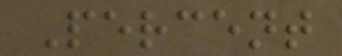Percent
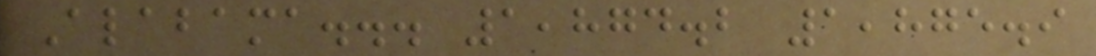Alabama... 1,874.2 1,875.9
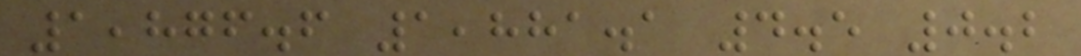1,876.6 1,881.1 4.5 0.2
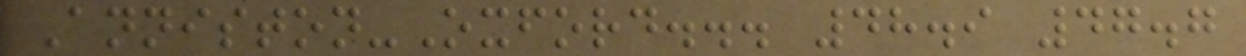Anniston-Oxford... 48.9 47.7
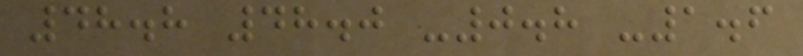48.8 48.0 -0.8 -1.6
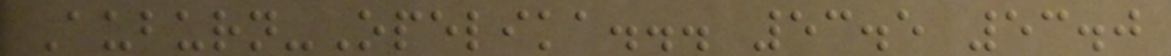Auburn-Opelika... 53.5 53.0
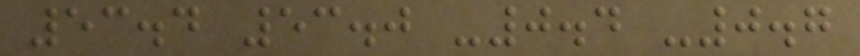53.4 53.0 -0.4 -0.7
